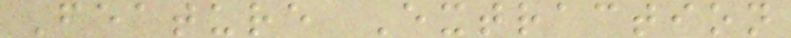Feature Extraction
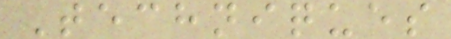Techniques
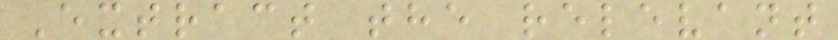Extract the relevant
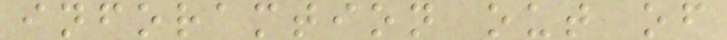inforamtion out of
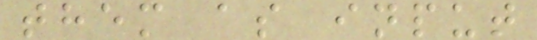them as input
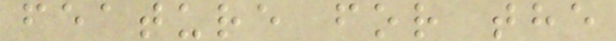feature for the
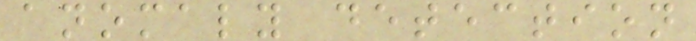anomaly detection
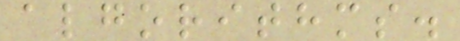algorithms.
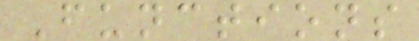Functions
